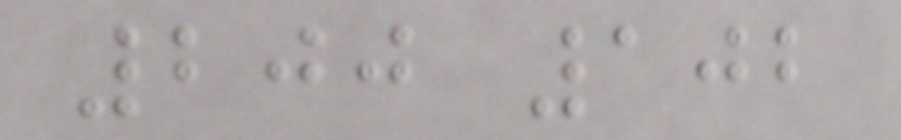200 102
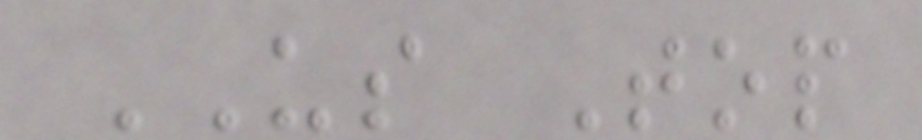US Top
